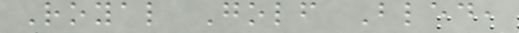Royal Golf Bled,
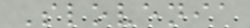Slovenia
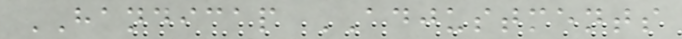HANDICAP ADJUSTMENTS
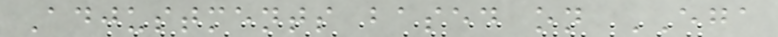Adjustments based on EGA
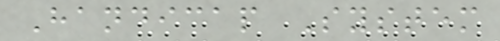Handicap System
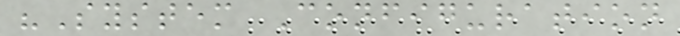"System Configuration
